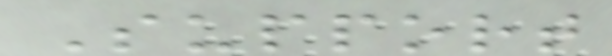Support
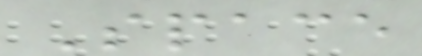Space
